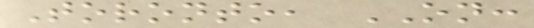Toronto, ON:
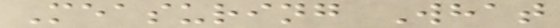Measuring What
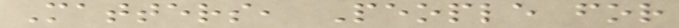Matters, People for
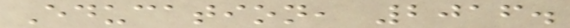Education, 2016.
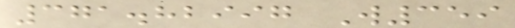371.82997 W359
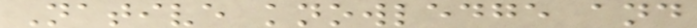Native knowledge and
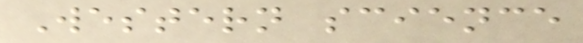Western science
